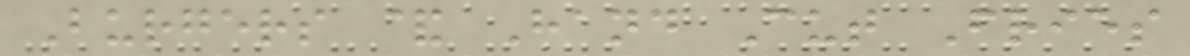Burgers & Hand Cut Fries
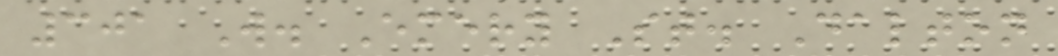301 W. Emery St. Dalton
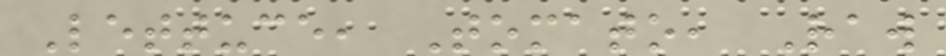Lettuce, Tomato, Raw
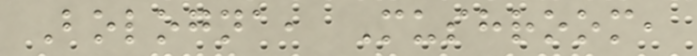Bologna, Mushroom,
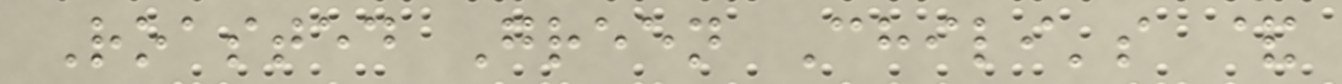Roasted Green Chili's &
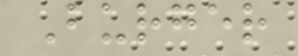Burger
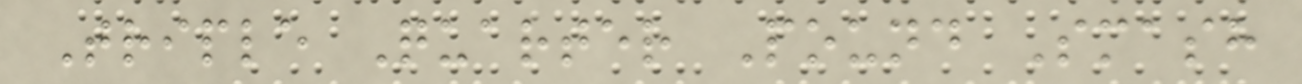Triple Quarter Pound Smash
